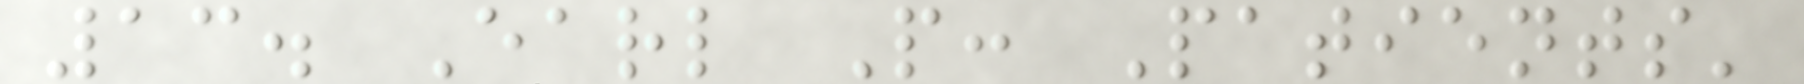13. Earl P: Patients'
